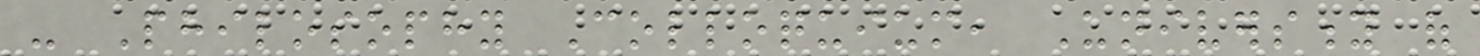- Philosophy Colloquium, University of
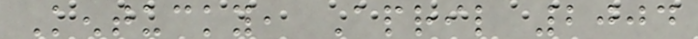Kentucky, April 2004
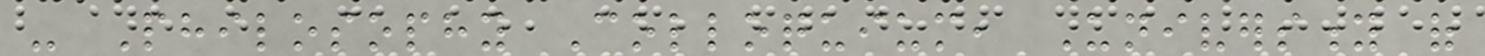- Philosophy Colloquium, University of
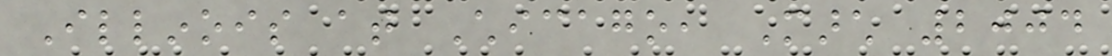Illinois at Chicago, March 2004
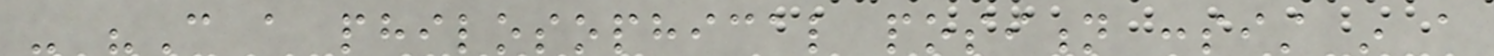- "Can a philosophical position consist in a
